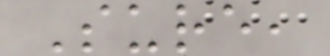Sure,
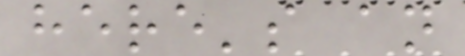here's an
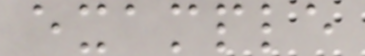example
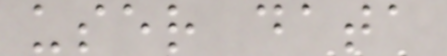user data
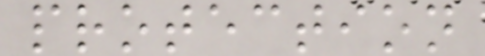protection
